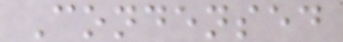Condensed
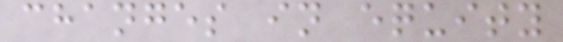changes in equity
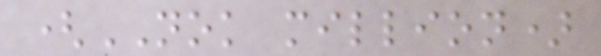(NOK million)
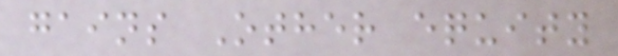gains Other equity
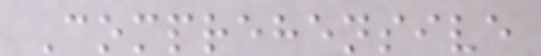Comprehensive
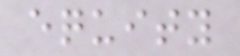equity
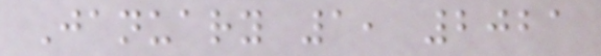January 1, 2021
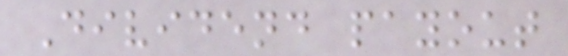Dividend payout
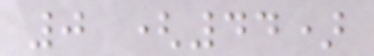0 (44)
